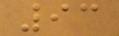93
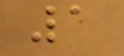1
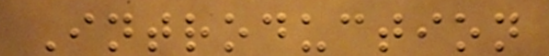Introduction
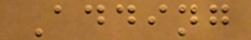Adding
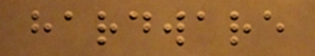hardware
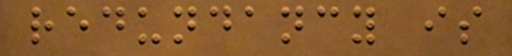redundancy is
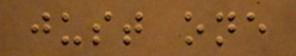just one
